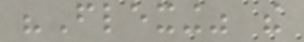"Flexing" the
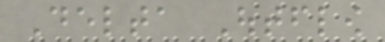Delta Outflow
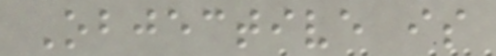Objective is
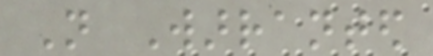Not Warranted
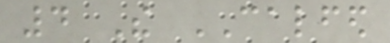4 The CALFED
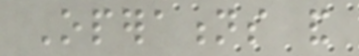Operations and
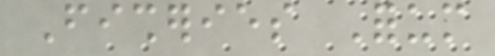Fisheries Forum
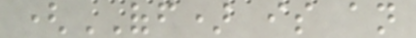(OFF) is an
